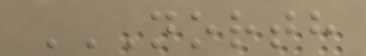NORTH
